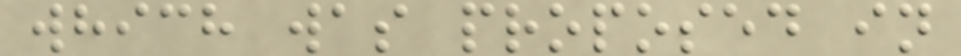which was proposed in
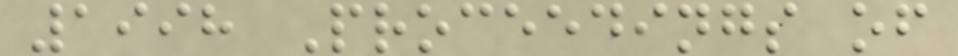1998 Proceedings of
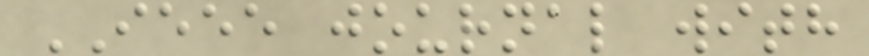IEEE journal with
